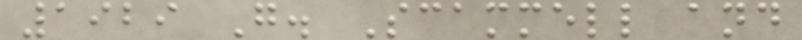1929 G. Scammell and
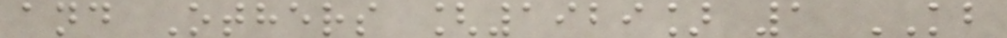and Others [1929] 1 KB
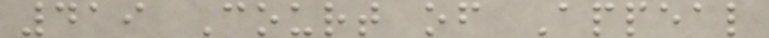419 Court of Appeal
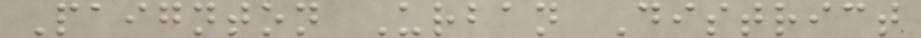Paignton Urban District
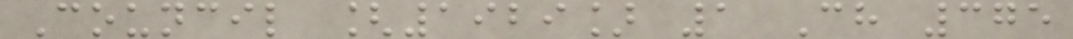Council [1929] 1 Ch 375
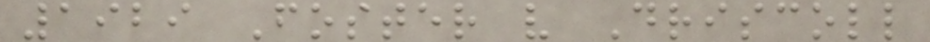1929 Foster v Driscoll
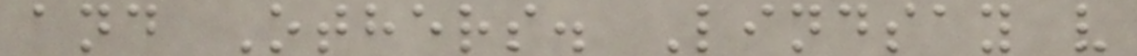and Others. Lindsay v
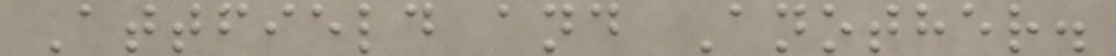Attfield and Another.
